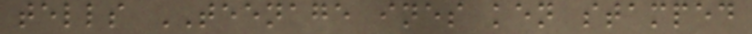tells TEENAGE ines ken stamped
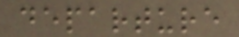departure
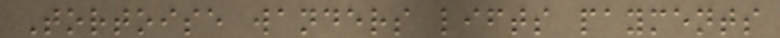Tortoise wanders lifts payments
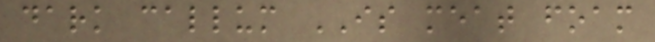dark callum IS meat foam
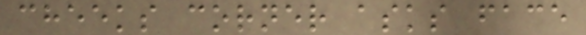cheeks corner asks face
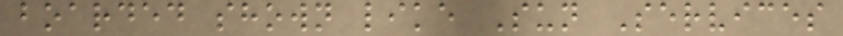boarded shown like Sun Services
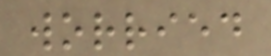worried
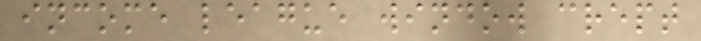income league window crept
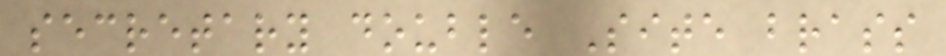secretary double Site brass
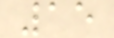15
